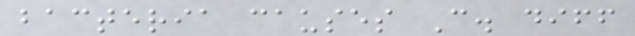bacteria causes C. diff
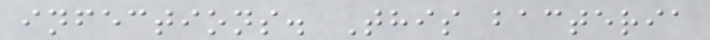infections. This bacteria
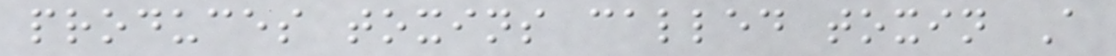produces toxins called toxin A
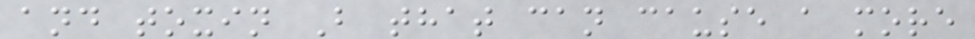and toxin B that can cause a more
